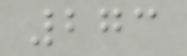273
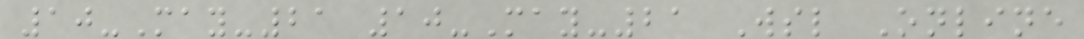10-May-21 10-May-21 Wsl Online
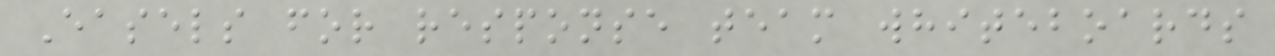Easels for response team whiteboards
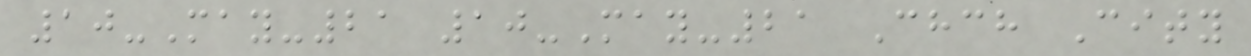10-May-21 10-May-21 Chch City
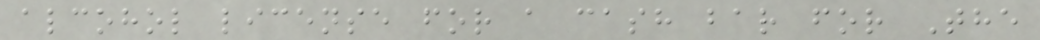alcohol license for a cash bar for The
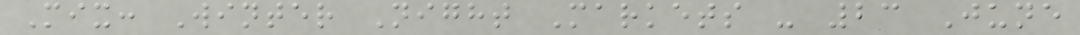Mix: Winter Night Markets - 23 June
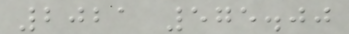2021 575.00
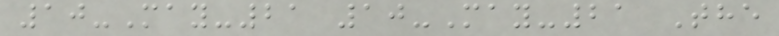10-May-21 10-May-21 The
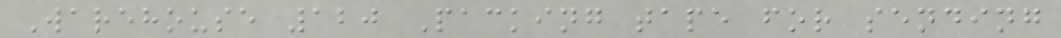Warehouse 120 Packing tape for sending
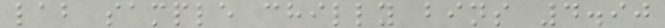lab sample chilly bins 4.90
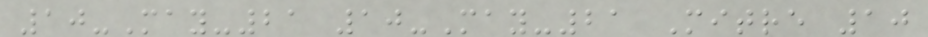10-May-21 10-May-21 Mitre 10
